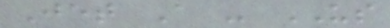Jet A - US
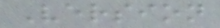Version
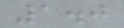1.0
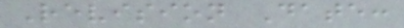Revision Date:
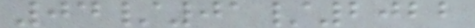04/01/2022
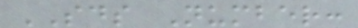SDS Number:
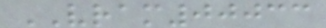VRAM00033
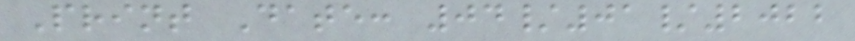Print Date: 04/01/2022
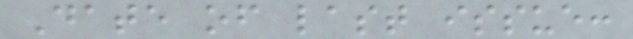Date of last issue:
